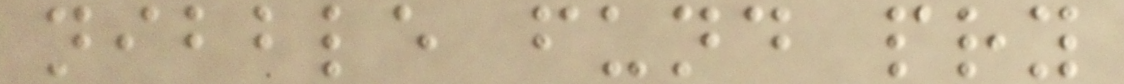nibble fund pry
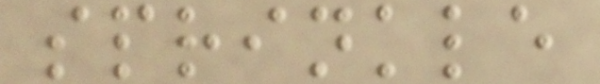sprinkle
